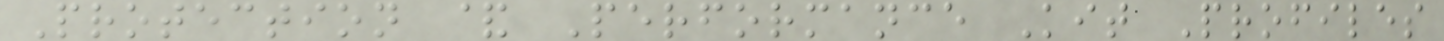Protection & Performance Kit Profiles
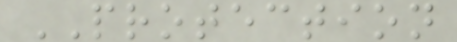PROTECTION
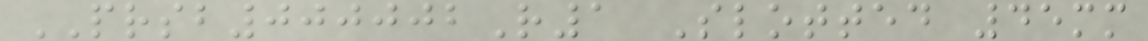PRSB000002R1 Slotted 45mm
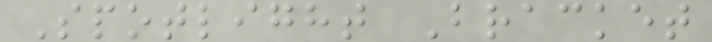Spotlight Bracket
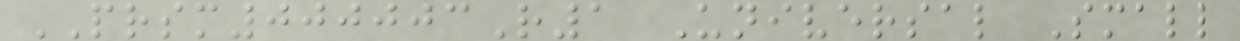PRSM000003R1 Universal Small
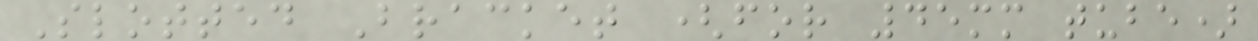Slotted Bracket (for 45mm tube)
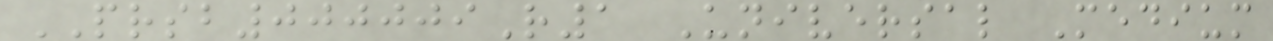PRSB000009R1 Universal Medium
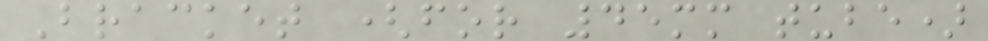Bracket (for 45mm tube)
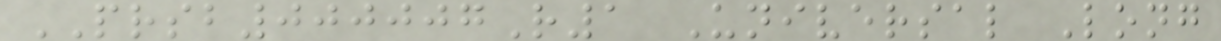PRSB000007R1 Universal Long
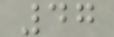47
